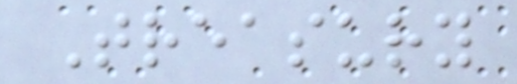Treasury
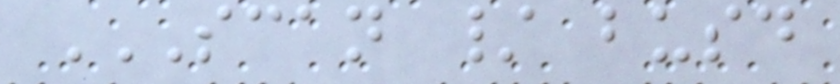SCAN / BUSD
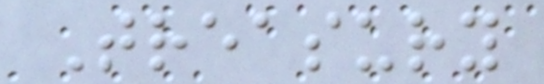Treasury
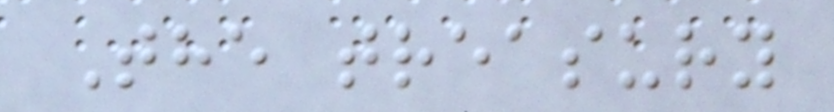The treasury
